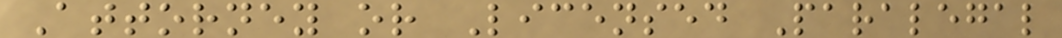Attorney or Licensed Paralegal
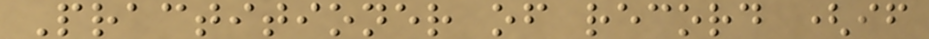Practitioner of record (if
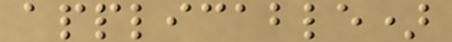applicable)
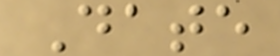Date
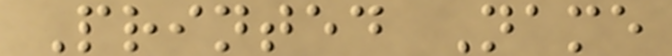Printed Name
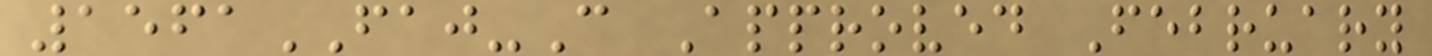1561FAJ-C Approved February
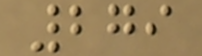279
